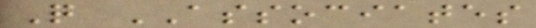Q ASSOCIATES
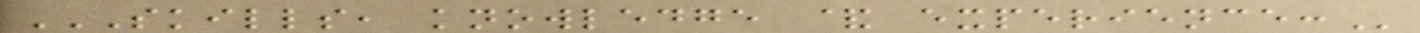SKILLS, KNOWLEDGE & EXPERIENCE:
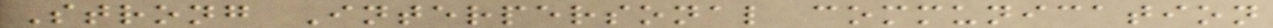Strong Interpersonal communication
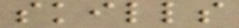skills
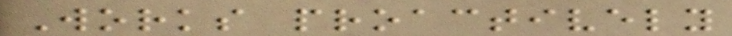Works proactively
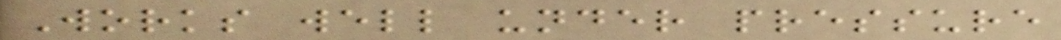Works well under pressure
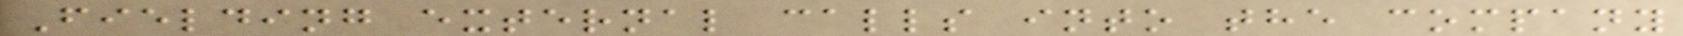Fielding external calls into the company
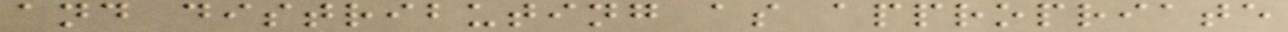and distributing as appropriate
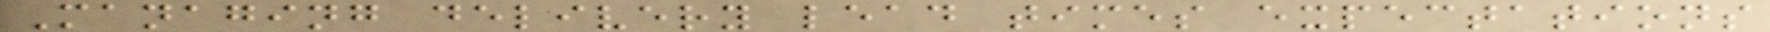Managing delivery lead times expectations
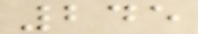245
